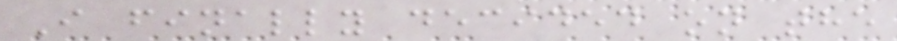I finally decided on the
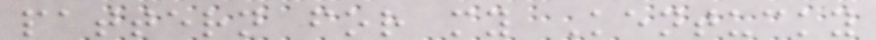pattern for my Kentucky
